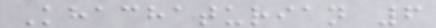Khachaturian 6
